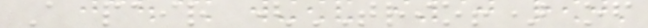A pair (TRIO!) of
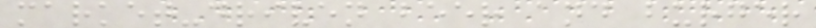market-driven beer and burger
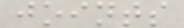joints
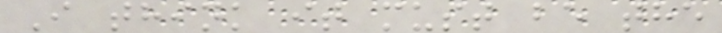I think it must be the
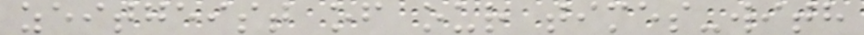zeitgeist of our times-with
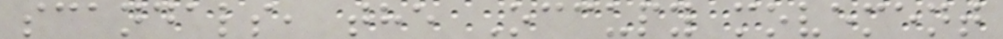scandals, the Occupy movement
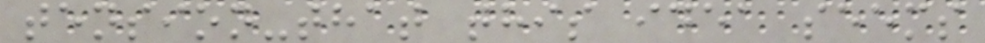tension-that this idea seems
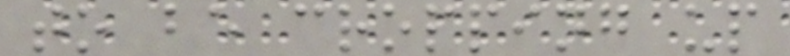to be cropping up
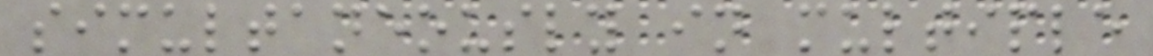simultaneously in multiple
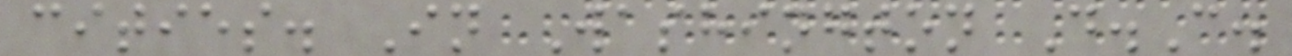cities. In Washington D.C.
